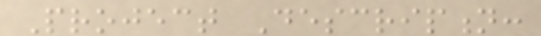Project Description:
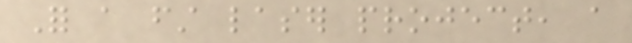For a first laser project, a
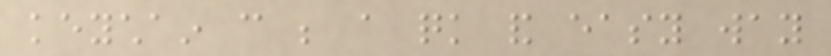keychain can be a quick and easy way
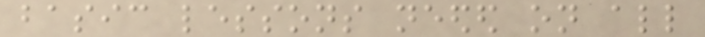basic lessons needed on all
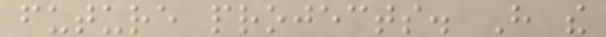future projects. Have the
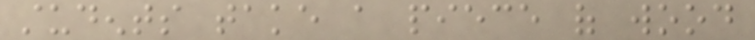students take a piece of wood
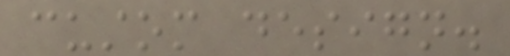custom design.
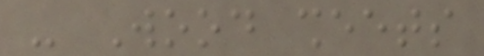- Wood sheets
